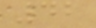42
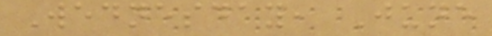Wednesday, June
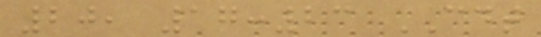20, 17:23 CDT
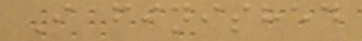I finished
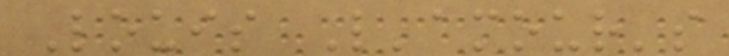Louis L'amour's
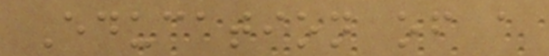Education of a
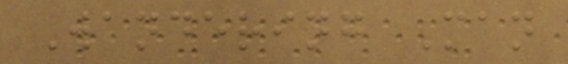Wandering Man
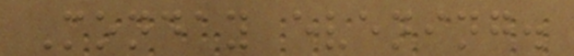Monday evening.
